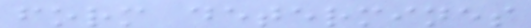form determines
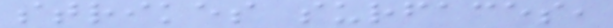strikes surfaces,
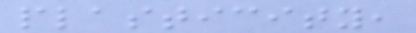plasticity,
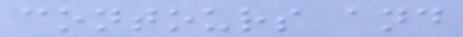contours and
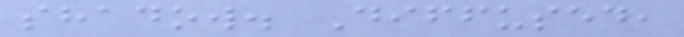shadow. Diffused,
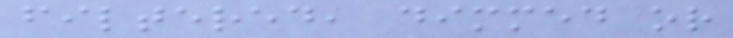filtered, dimmed or
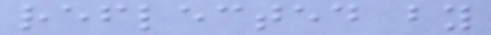reflected by
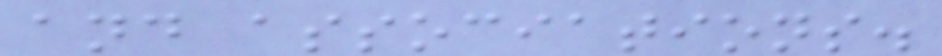and associations.
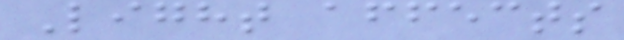Light affects
